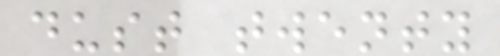dust twenty
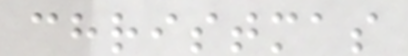christmas
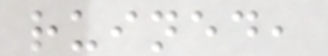ruined,
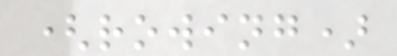(rowing)
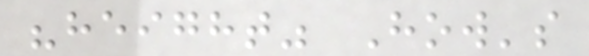"height" How's
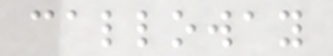calloway
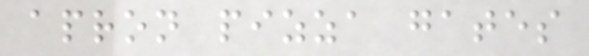apron pizza gates
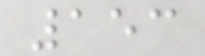153
